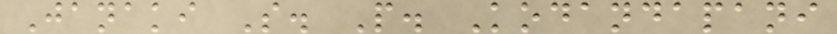Janaki S. P. Kodandapani
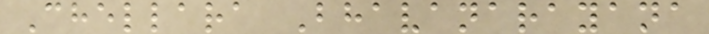Chellara Bhavanarayana
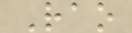Rao
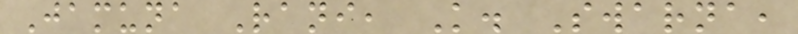Jamuna Rani, K. Swarna,
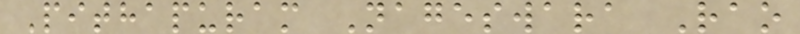Pithapuram Nageswara Rao
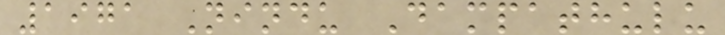1971 Nindu Dampathulu
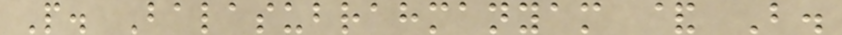P. Balasubrahmanyam & B.
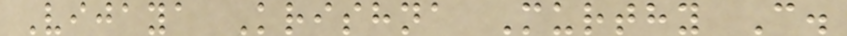Vijaya Krishna Murthy C.
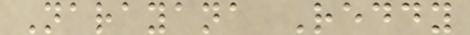Narayana Reddy
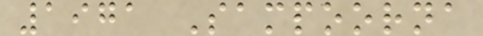1971 Sampoorna
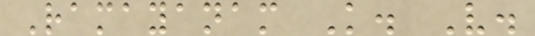Ramayanam K. V.
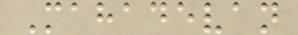Mahadevan
